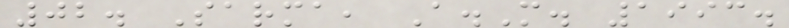02. Sarma, A.M. 1993.
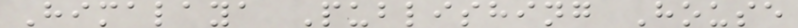Himalaya Publishing House
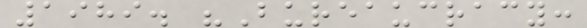1989. "Bureaucracy:
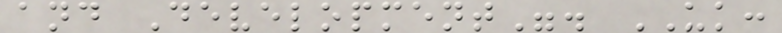and Development". UK:
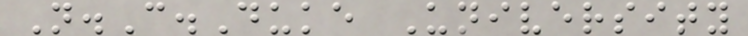N.C.Duke University
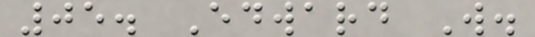05. Edward W.
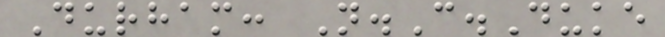Durham: N.C.Duke
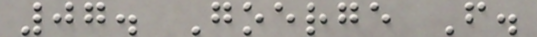07. Goerge F.
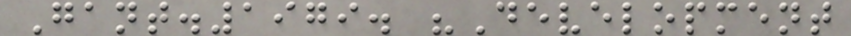Gant.1979. "Development
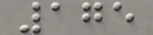175
